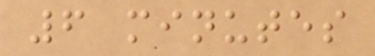6 minutes
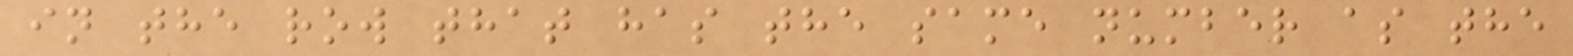in the row that has the same number as the
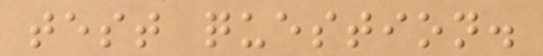test question.
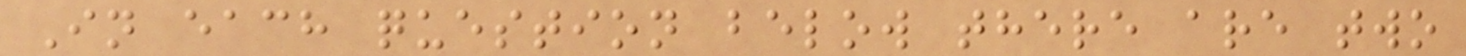In each question below there are two
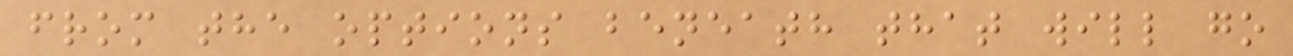from the options beneath that will go
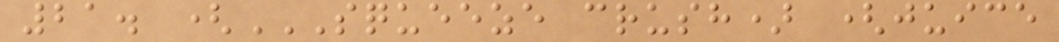21. (SQUEEZE CRUSH) (JUICE
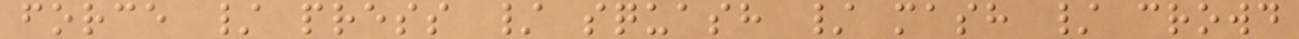force / press / squash / mash / crowd
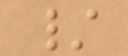/
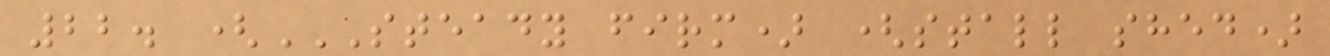22. (STEADY FIRM) (STALL SHED)
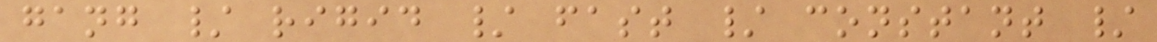gang / rigid / fast / constant /
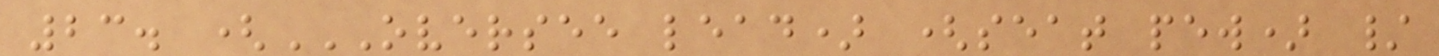23. (OVERSEE LEAD) (SEAT PEW) /
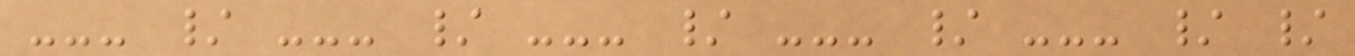--- / --- / --- / --- / --- / /
